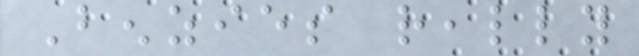Benzies really
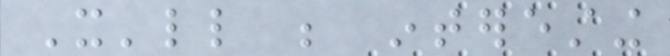It'll be interesting
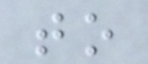to
